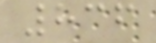836
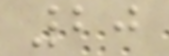20
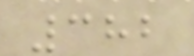382
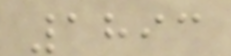1893
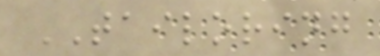TAILORING
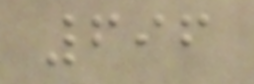696
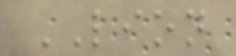LION
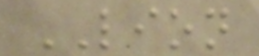LION
